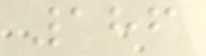186
